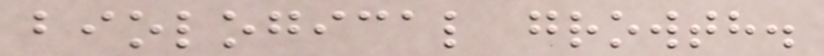biological growth.
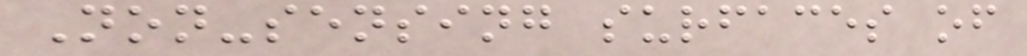Non-sensing surfaces of
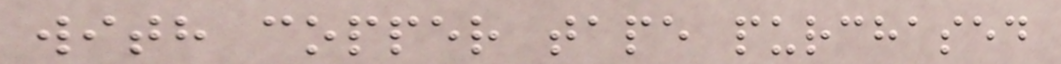with copper tape purchased
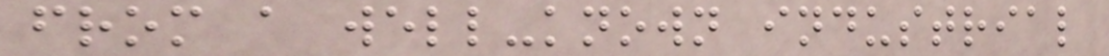from a well-known industrial
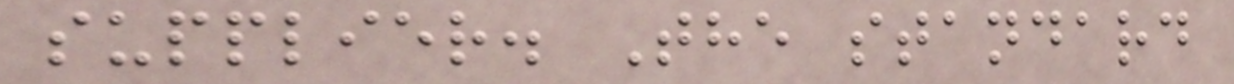supplier. The standard
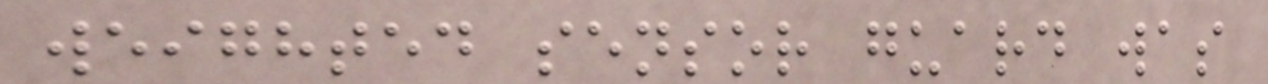weighted sensor guard was
